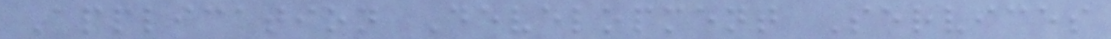Application Development Services
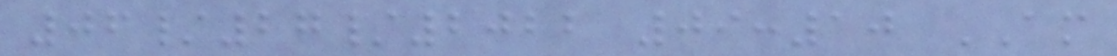06/27/2022 09:10 AM
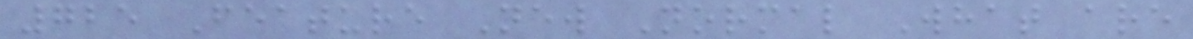725 Feature New Normal What are
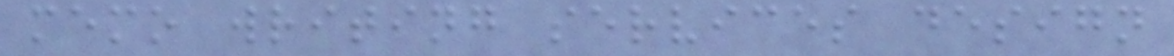memo writing services design
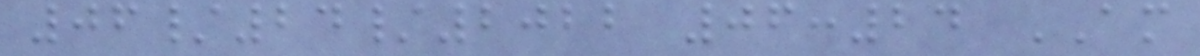06/24/2022 06:24 AM
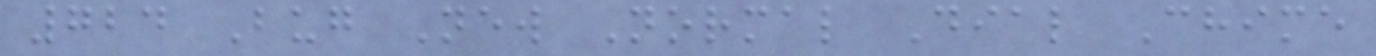724 Bug New Normal Dial Chime
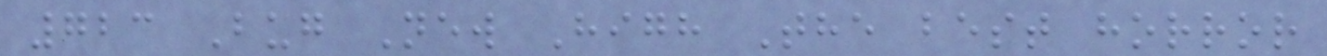723 Bug New High The best horror
